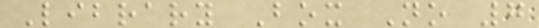Library Box No 7
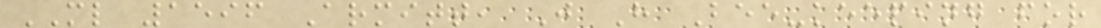ML 1596 Armitt, J H Bee-keeping for
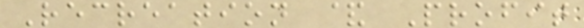Recreation & Profit
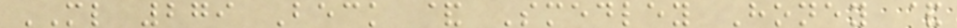ML 279 Beck & Smedley Honey &
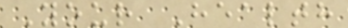Your Health
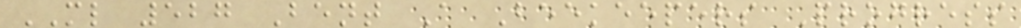ML 527 Bent A Beekeepers Progress
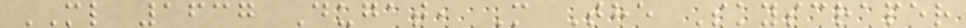ML 1637 Dugat, M The Skyscraper
